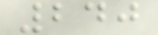240
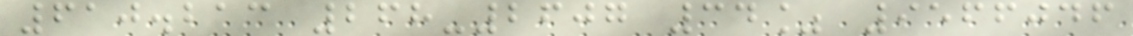610.213 268-2607 34% 9566046
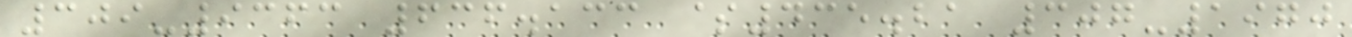309-9363 636.133 $435.21 307-1970
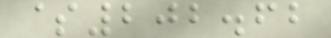$202.62
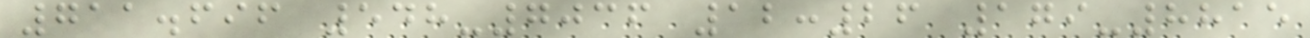711.696 548-7036 12:26 179-8815
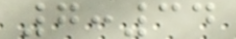7:34
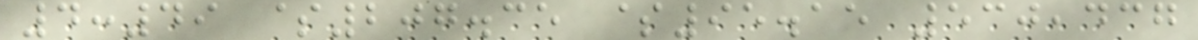4:49 $207.35 $95.15 530,437
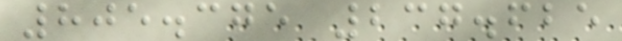805.375 237.625
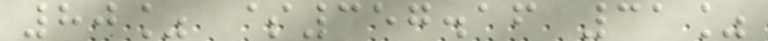80% $357.16 31%
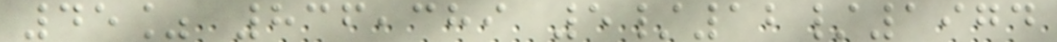45% 836,389 5/12/1974
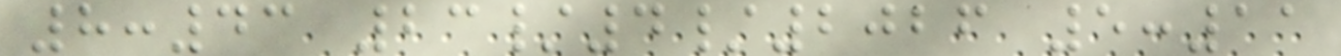8:43 23/4/2026 5:11
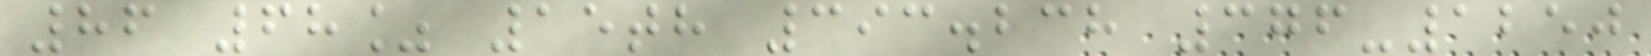86 68% 15th 393.238 376-1250
